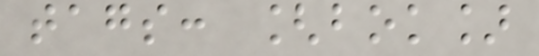tags: [bok]
